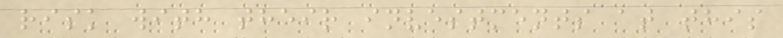risk with their investments at this
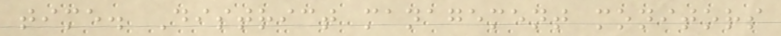time. District management monitors
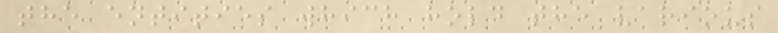the entities which hold the various
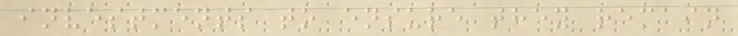investments to ensure they remain
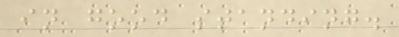in good standing.
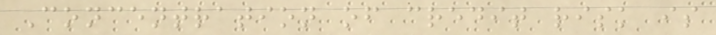Concentration of credit risk is
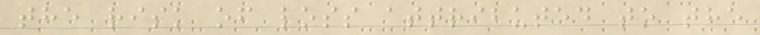the risk of loss attributed to the
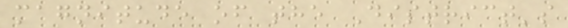magnitude of the District's
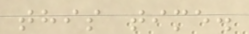this time.
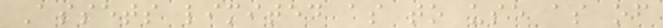Assets limited as to use as of
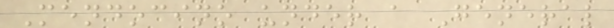Mendocino under a General
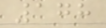178
